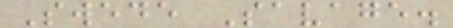Swede Savage.
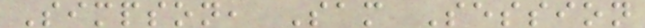Simpson, Sam Session
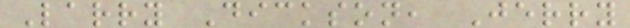Larry Dickson, Jerry
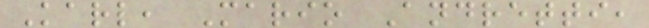Karl, Mario Andretti,
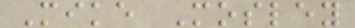Mike Mosley
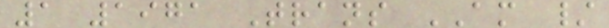1 1971 Trans AM /
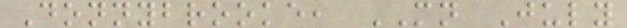Donnybrooke, MN July
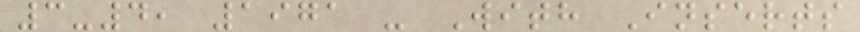3-4, 1971 - With Inserts
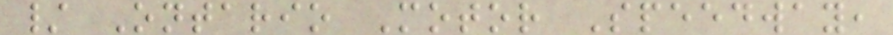/ Ontario Motor Speedway,
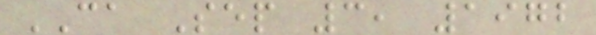CA Sep 3, 1972
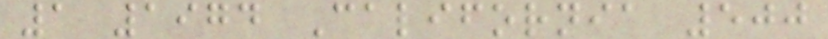1 1974 California 500
